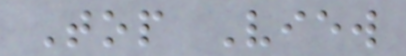Top View
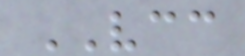VCC
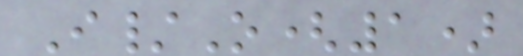I/O(1)
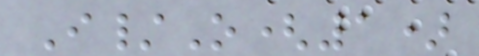I/O(1)
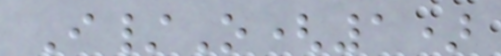I/O(1)
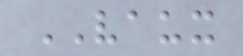VAUX
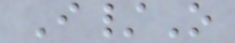I/O
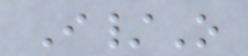I/O
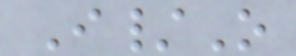I/O
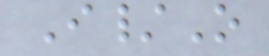I/O
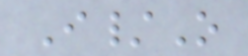I/O
